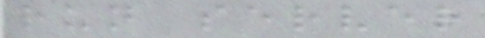run server
